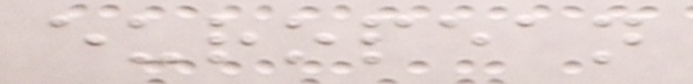european
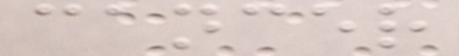cancer
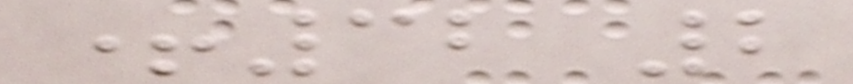+32 2
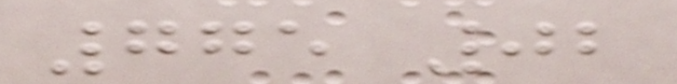775 02
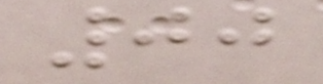00
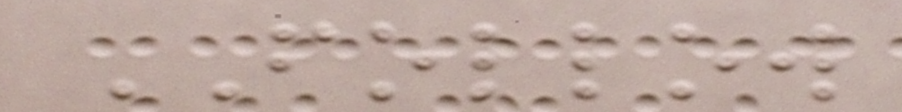FOLLOW
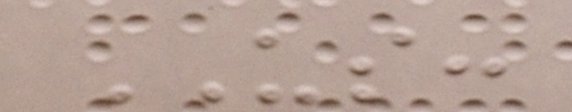US:
